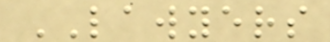LAWYERS
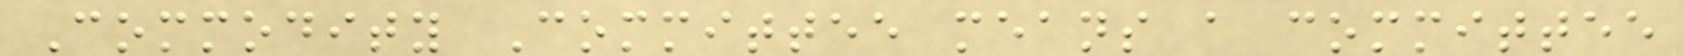Commodity Committee means a committee
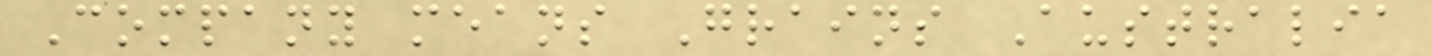Company means Grains Australia
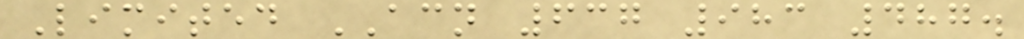Limited ACN 637 983 487.
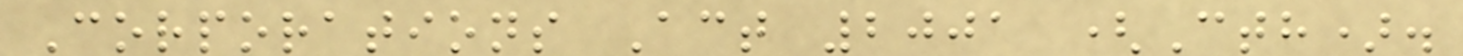Corporations Act 2001 (Cth).
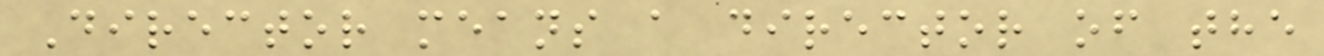Director means a director of the
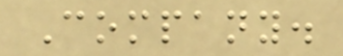Company.
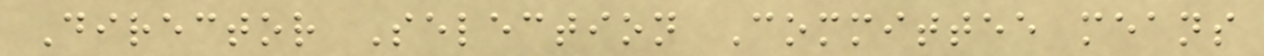Director Selection Committee means
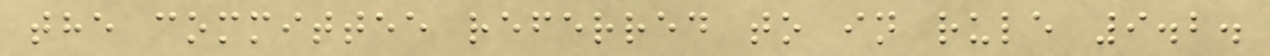the committee referred to in rule 9.2.
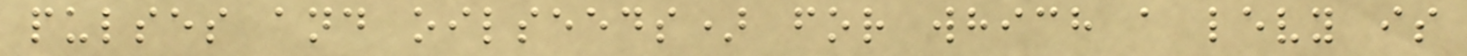pulses and oilseeds) for which a levy is
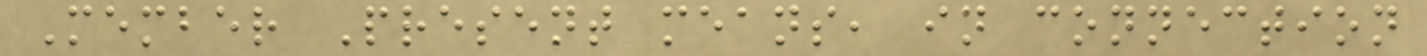Member Present means, in connection
